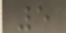5
